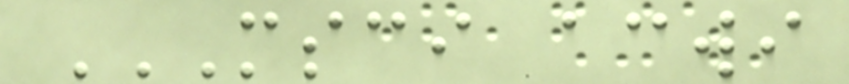MSCI ACWI
